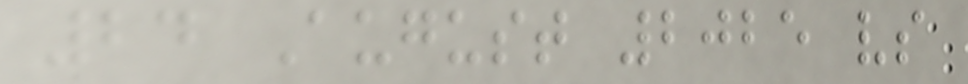24 August 2025 vs
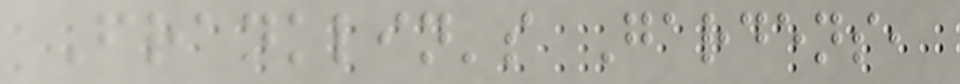Franklin's Gardens,
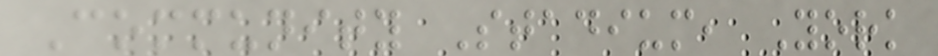Community Stadium, York
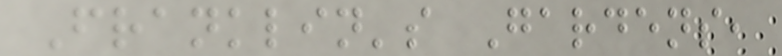Franklin's Gardens,
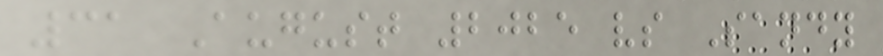31 August 2025 vs Sandy
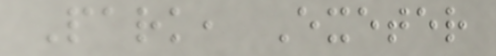Park, Exeter
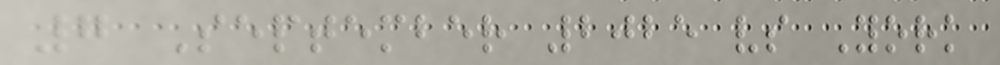7 September 2025 vs York
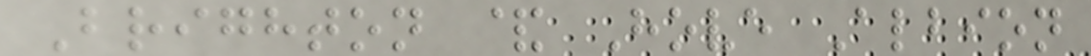Brighton & Hove Albion
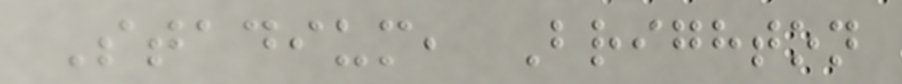Stadium, Brighton
